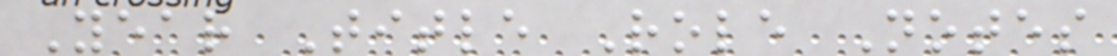Year Title Role Notes
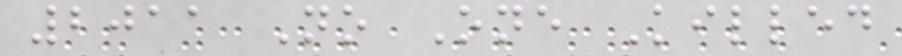2011 No One Killed
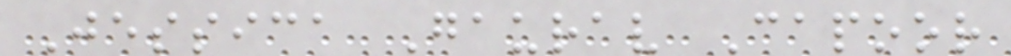Jessica Gaurav Capoor
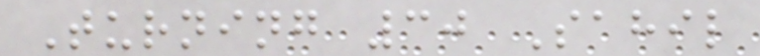Turning 30 Sahil
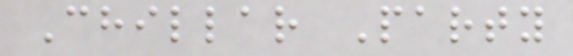Chillar Party
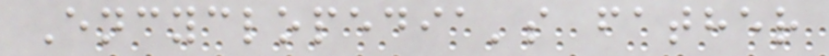Encyclopedia's father
